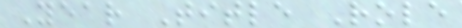Year Title Role
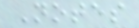Notes
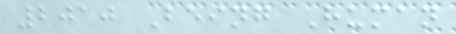2010 Being Human
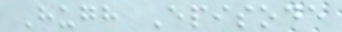Hugh Episode
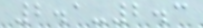2.1-2.3
